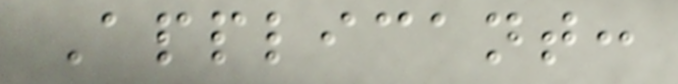Applicant:
